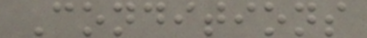Conditions
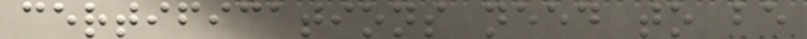certifications need to be
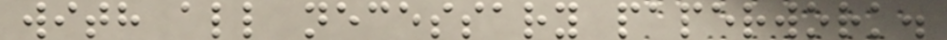with all necessary paperwork.
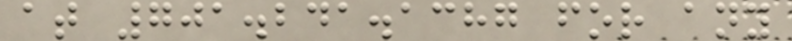at 701.241.1387 for any
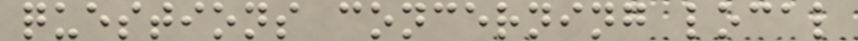questions concerning local
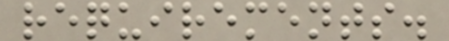requirements.
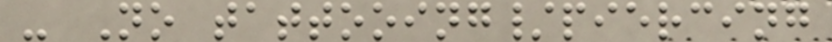- No tattooing/piercing
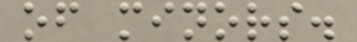of minors.
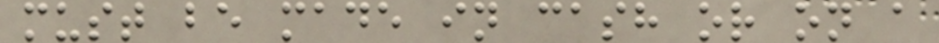must be made in cash or on a
